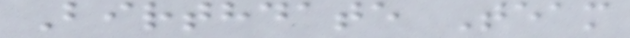Birthdate Team
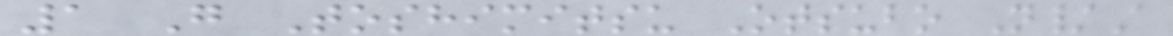1 G Toshimitsu Otsubo N/A
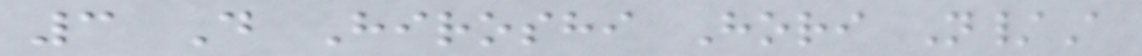3 D Hiroshi Hori N/A
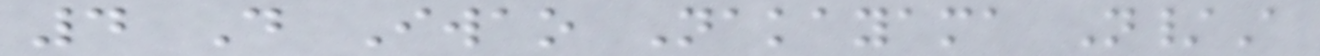4 D Iwao Nakayama N/A
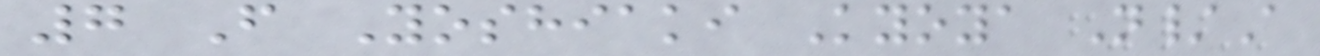7 F Yoshiaki Kyoya N/A
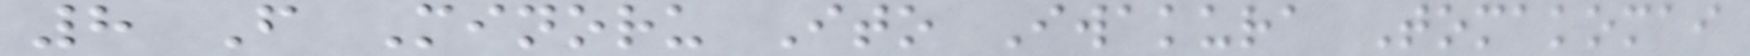8 F Minoru Ito Iwakura Tomakomai
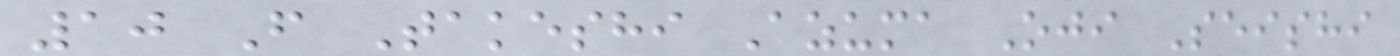10 F Takeshi Azuma Oji Seishi
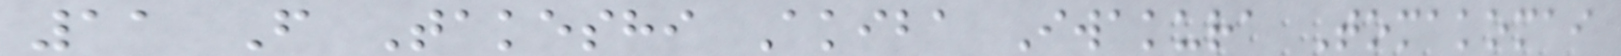11 F Takeshi Akiba Iwakura Tomakomai
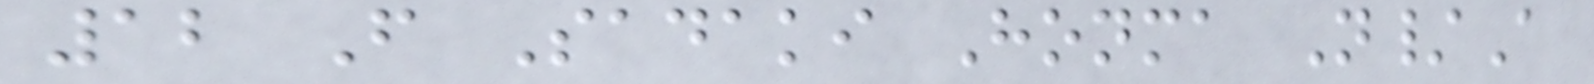12 F Sadaki Honma N/A
